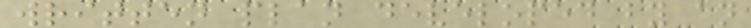written plan developed by an
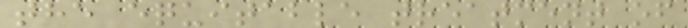the equitable treatment of
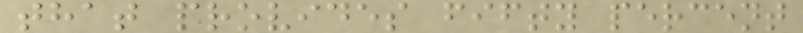that provides fifty percent
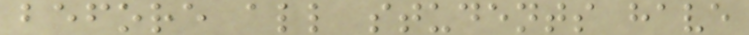before all students have
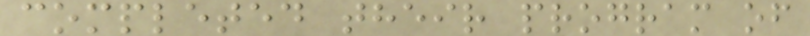completed their program of
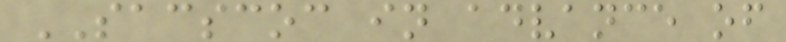SACSCOC in advance of
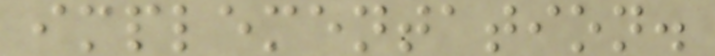implementation.
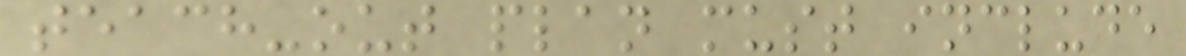teach-out plan must include
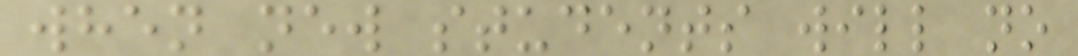when new students will no
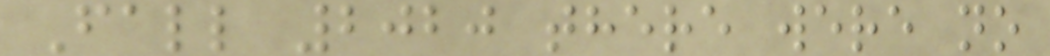Fall 2020 there were no
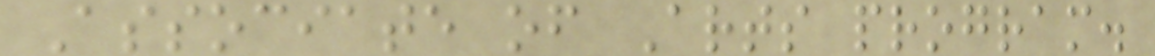Associate of Arts program.
